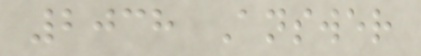2038 Answer
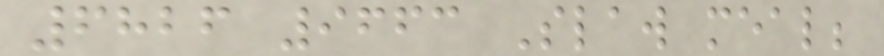6826 9663 Slaw meal;
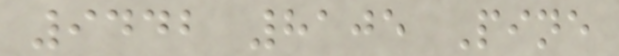9442 8105 Pine
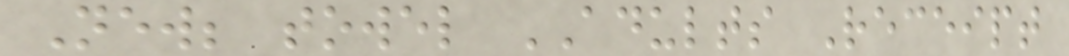New; towel ADULTS Receipt
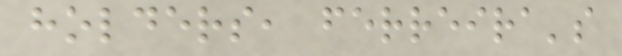holders, ferreira's
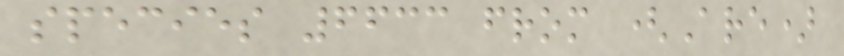species 6633 from (Are)
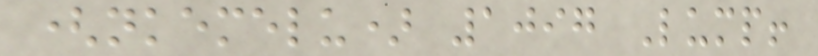(nkemelu) 1097 Lump!
